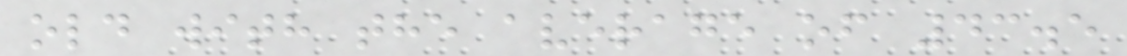old with the average of 43.5
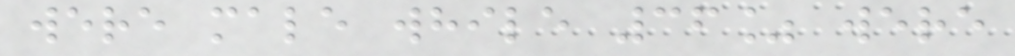were male while 36% were
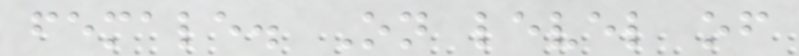female. On level of
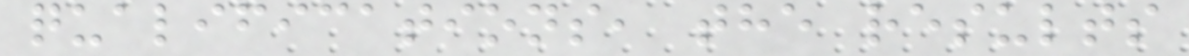qualifications, the results
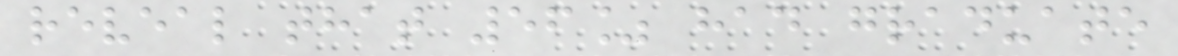reveal that 56% had graduate
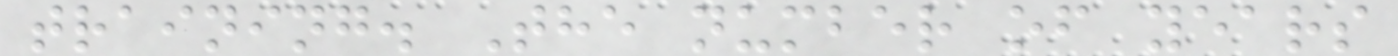training. The number of years
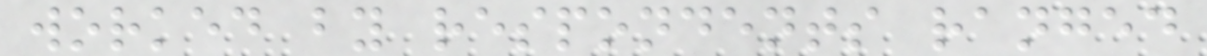worked by respondents ranged
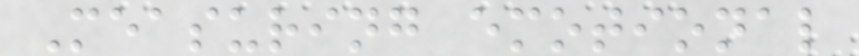Measuring emotional
